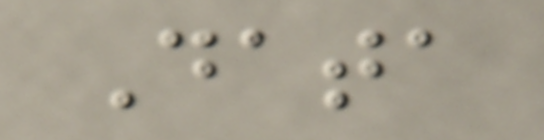Data
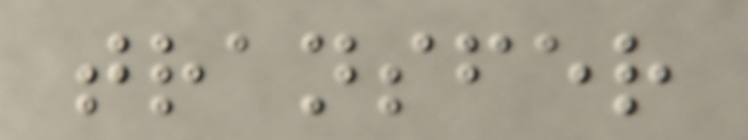transfer
